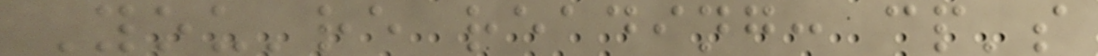You're reading: cp's
